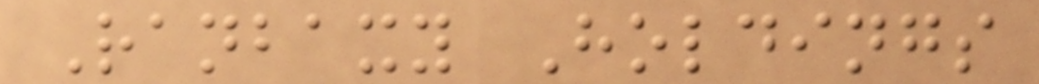Ranbaxy Holdings
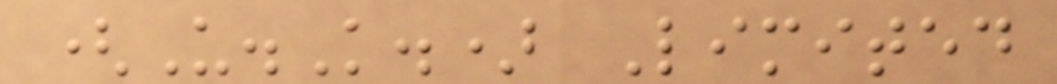(U.K.) Limited
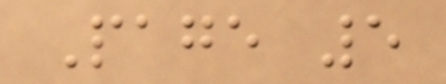Page 5
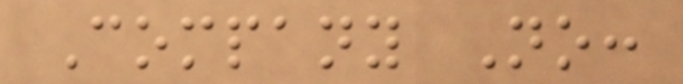Company No:
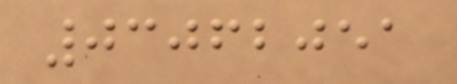03062051
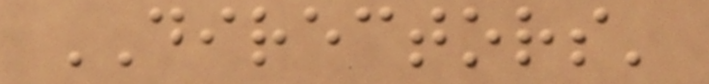DIRECTORS'
